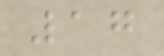17
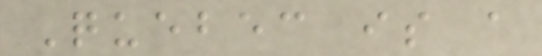Quebec is a
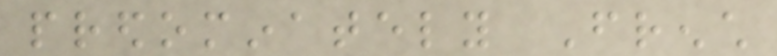predominately French
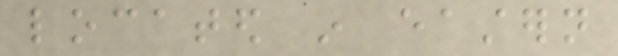located in eastern
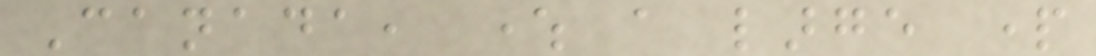Canada, where a large part
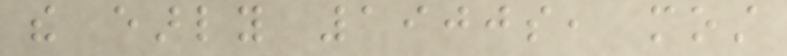the early 1900s, most
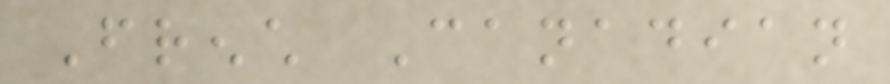French Canadian
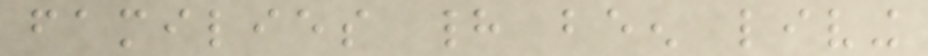families had been living
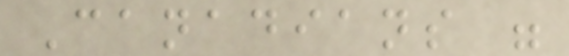Canadians were
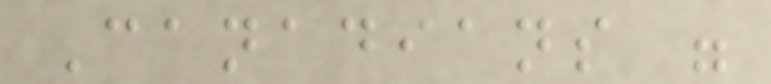Canadians were
